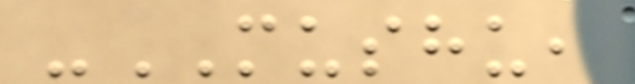-MUSHU,
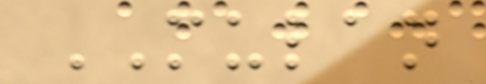MULAN
